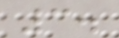3.
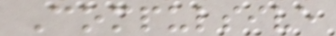Compulsive
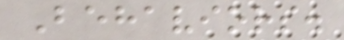Behaviors.
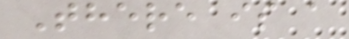There is a
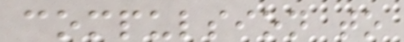compulsion to
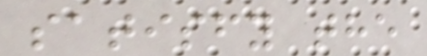satisfy the
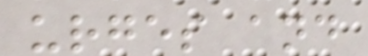urges and
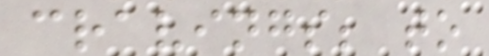cravings; to
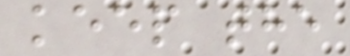keep the
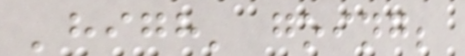'high' going;
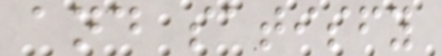and satisfy
